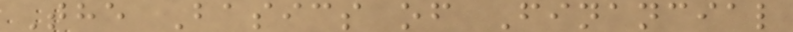The Basics of Financial
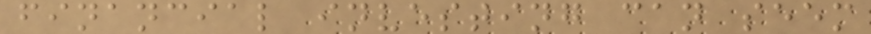financial investing can seem
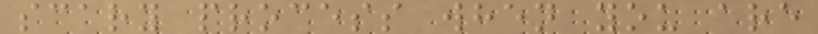scary process when you are
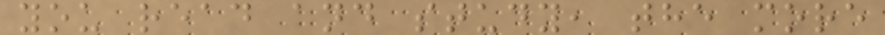you read and study, the more
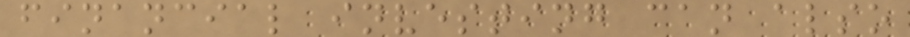financial investing can also
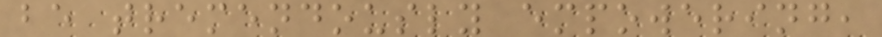be tremendously empowering,
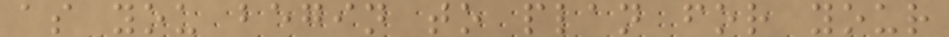as you begin to plan for your
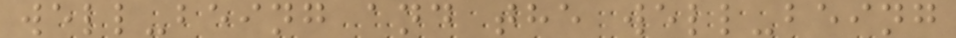well-being and the well-being
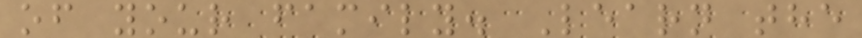of your family. Learn the
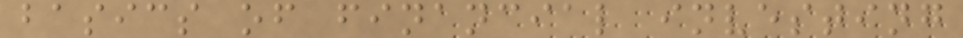basics of financial investing
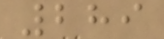289
